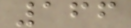166
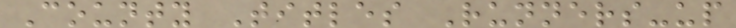County Titles Runners-up
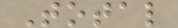Total
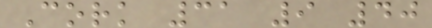Cork 31 9 40
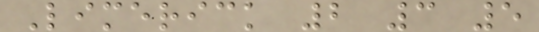Limerick 2 3 5
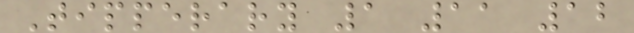Tipperary 1 11 12
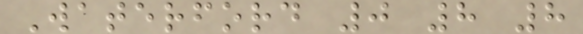Waterford 0 8 8
